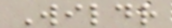Wildr
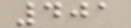401
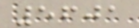5601
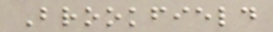Brookfield
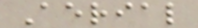Aerial
